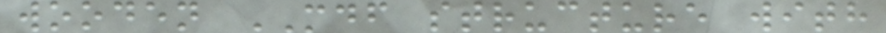wooden MDF structure with
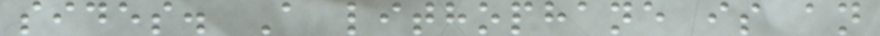sides. A lithophane is an
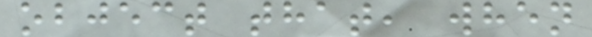object that, when
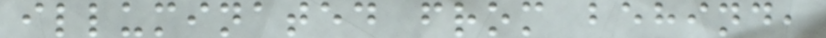illuminated from behind,
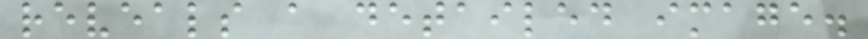reveals a detailed image.
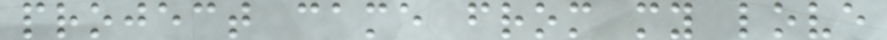project came from my love
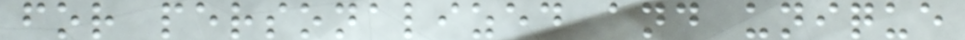for personalized and unique
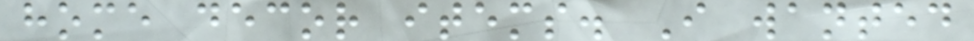home decor items. I wanted
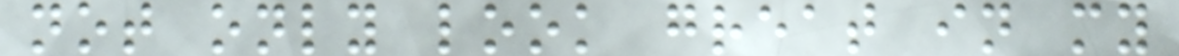not only look great in my
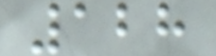128
